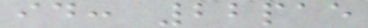id: 22pae
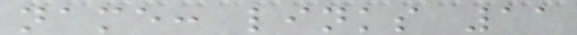name: links 11
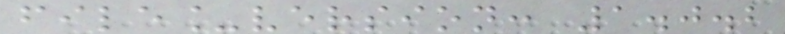file_version: 1.0.2
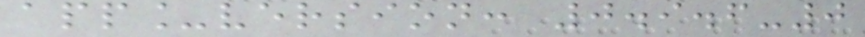app_version: 0.9.6-0
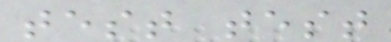test test
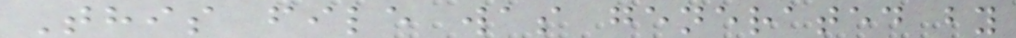This file was generated by
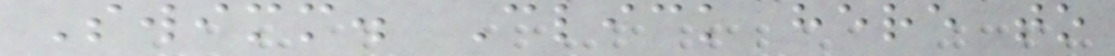Swimm. Click here to
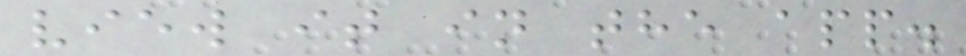view it in the app.
